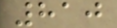810
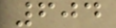604
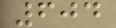604
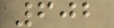602
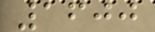1600
